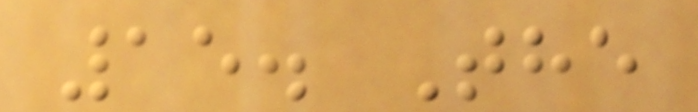15. The
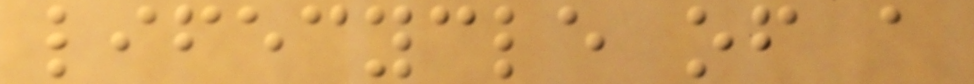lifecycle of a
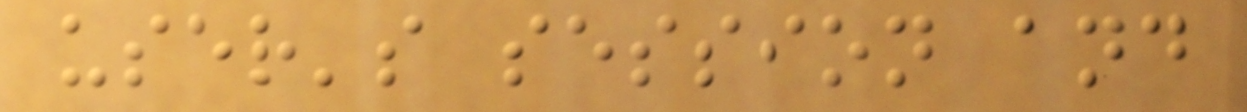user's session and
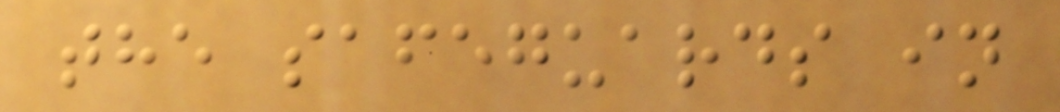the safeguards in
